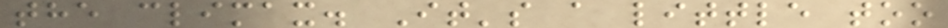the climax. It's a little too
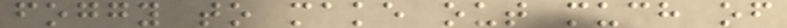foggy to make out much of
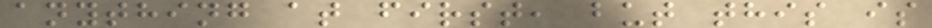anything at first, but this is
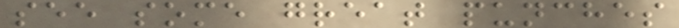see some great punches
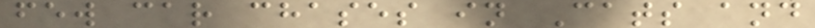few car chases in Cats and
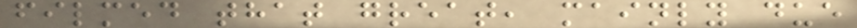filmed that great, mainly due
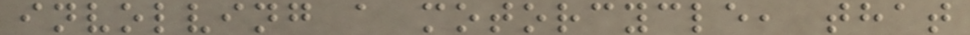involving a motorcycle, that
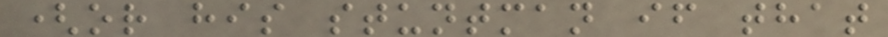(or his stuntman if that
